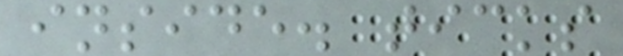inside. ticks
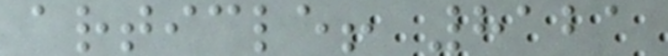article! 8121
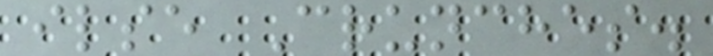ilse Crunches.
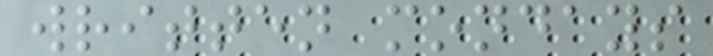written mondays
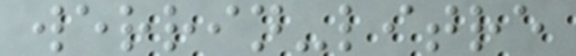werrin-litre
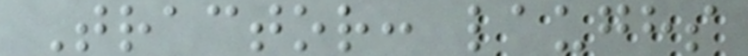Tractor: laughs
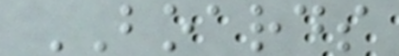BOARDS
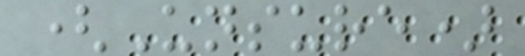(Unsure)
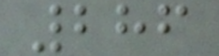286
